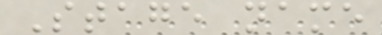Stage name
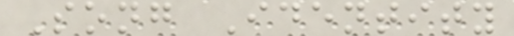Song Identity
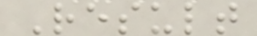Result
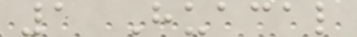1 Huacal
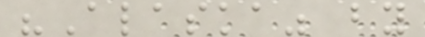"Alaska" by
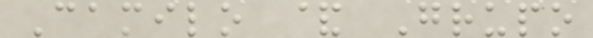Camilo & Grupo
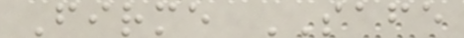Firme SAFE
